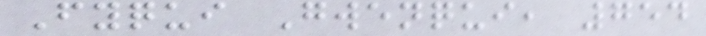Fyqui Gwenqui, 754
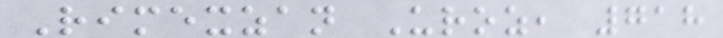Rimexzan Uroz, 718
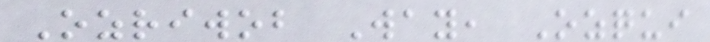Ozriwob Way, Ozqui
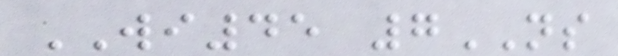WI45 7NS
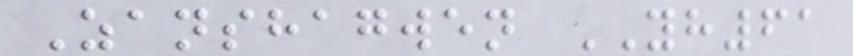Zanshagwen YH61
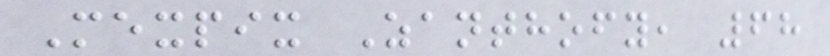Mexpix Zanthofy, 68
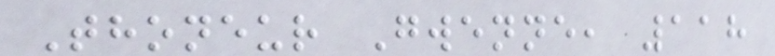Thoneur Gwenne, 118
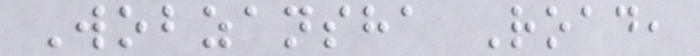Wobzansha Road,
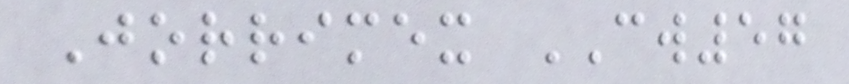Jorrimex CW57
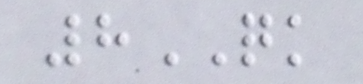8QK
